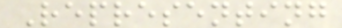Representing
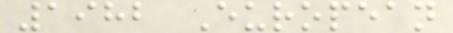1982 European
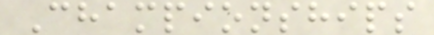Championships
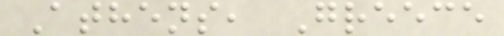Athens, Greece
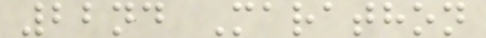22nd Marathon
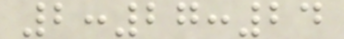2:27:24
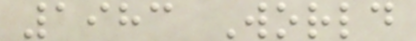1983 World
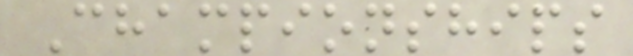Championships
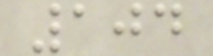104
